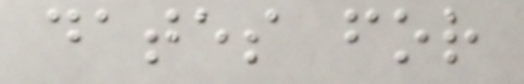dates for
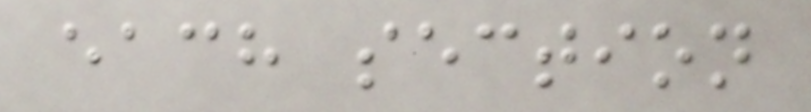each section
